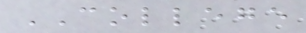COLLEGE
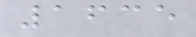1635
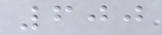600
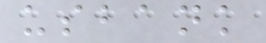usbank
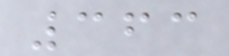363
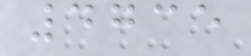4735
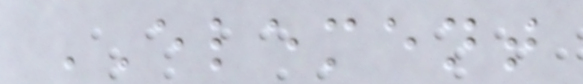ELEMENT
